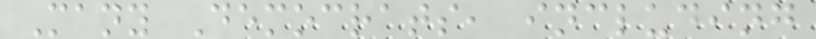Many Democrats, including
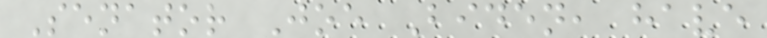Senator Joe Biden, have
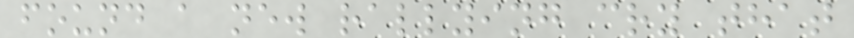found a new rallying cry that
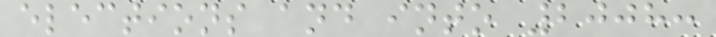elections and into 2008:
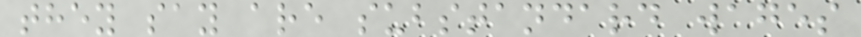they say are substandard wages
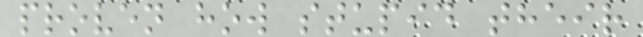proven how stupid their
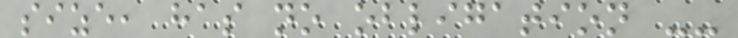size, has no obligation --
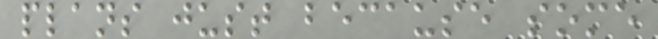plans just because some
